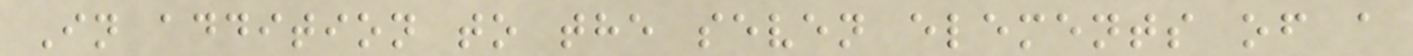In addition to the seven elements of a
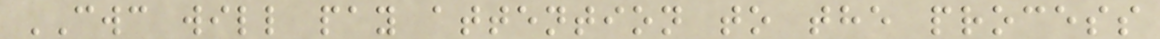CWC will pay attention to the process
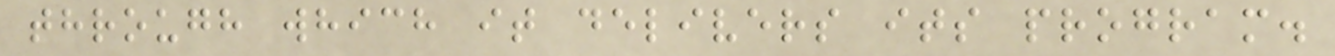through which it delivers its program.
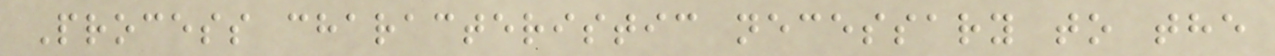Process characteristic necessary to the
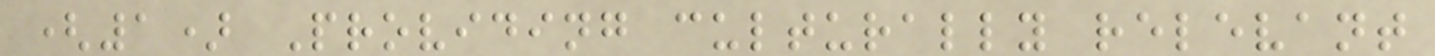(1) Providing culturally relevant
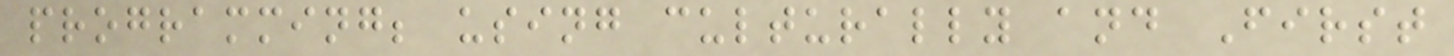programming; using culturally and First
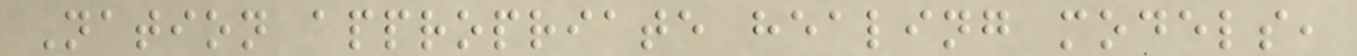Nation appropriate healing models,
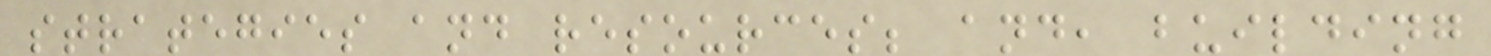strategies and resources; and, building
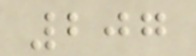207
